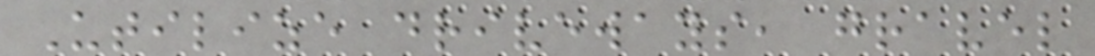Utilize driveways, gravel
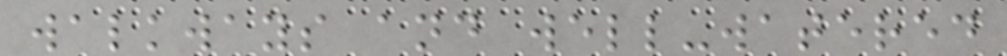walkways and well-watered
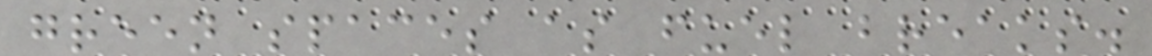green spaces as fuel breaks.
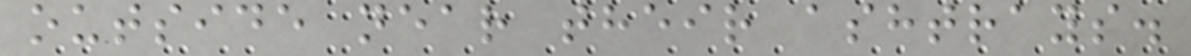outside near their ashtrays.
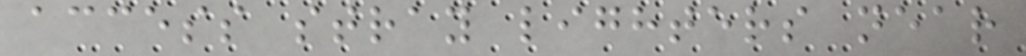access stray lighters near
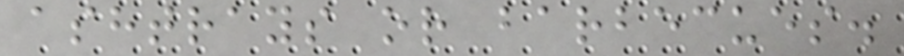ashtrays or barbecues.
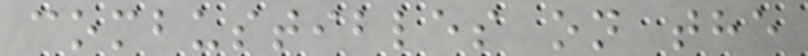combustibles on the
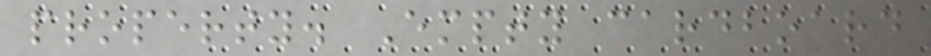property. Empty cardboard
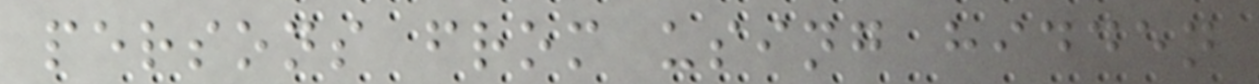persons from using hidden
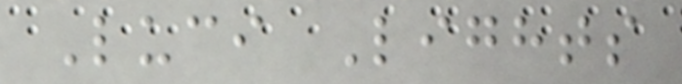Luci Lights
